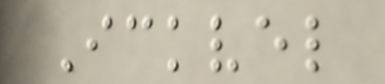Ickvel
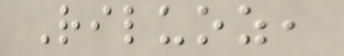Riluoz,
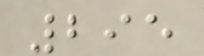295
